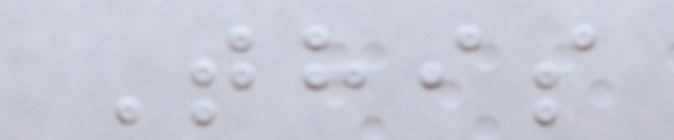This
